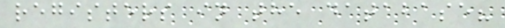registers in the database?
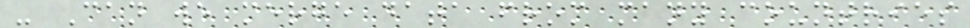- Can we merge data from many countries
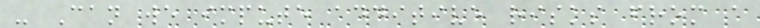- Can we impute additive risks from a
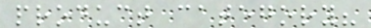product category?
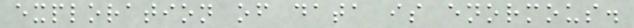exploration of data is enormous.
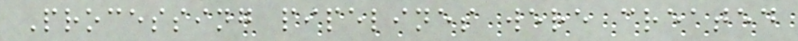Processing pipelines were created
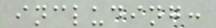including:
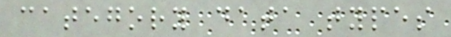category data types
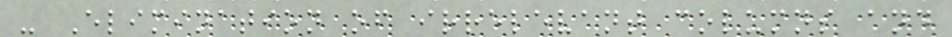- Elimination of irrelevant columns and
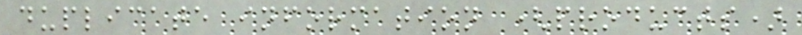duplicate information (products)
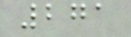271
